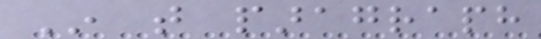In that paragraph
